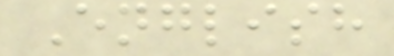English
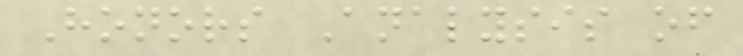Honors Analysis of
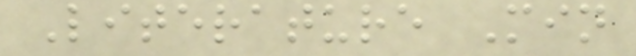Literature Min
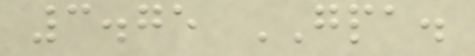3.75 GPA.
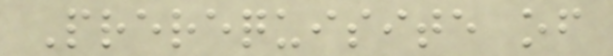Prerequisite of
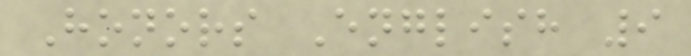Honors English 9
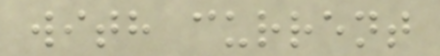with current
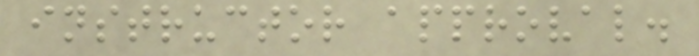instructor approval.
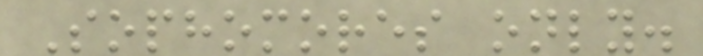Sophomores only.
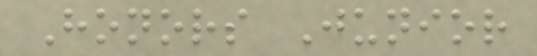Honors Junior
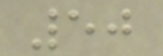50
